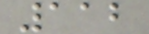112
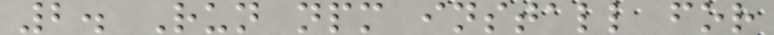2. Run npm install for
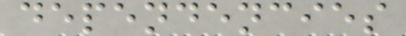dependencies
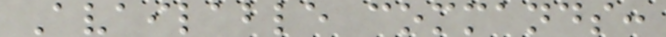Available commands:
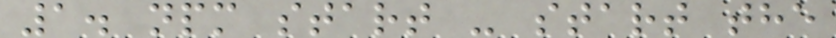1. npm start - start the
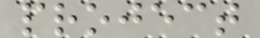project
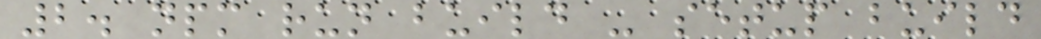2. npm run build - setup build
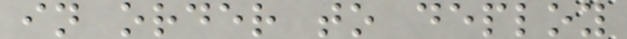in order to deploy
